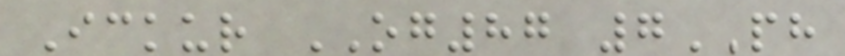Ickur OG87 7PH
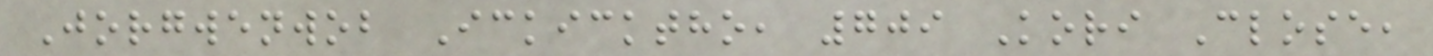Jorgwenwob Ickicktho, 709 Kori Close,
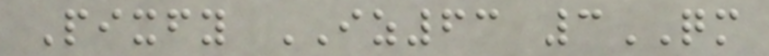Pixfy IZ63 3QM
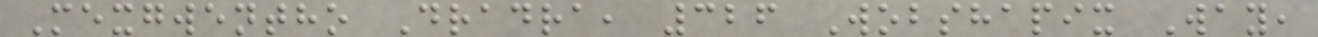Mexgwentho Dradra, 326 Wobshapix Way,
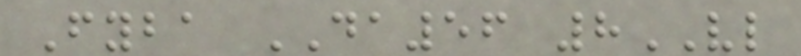Fyba DA56 8VL
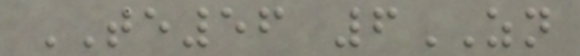TE56 6ZN
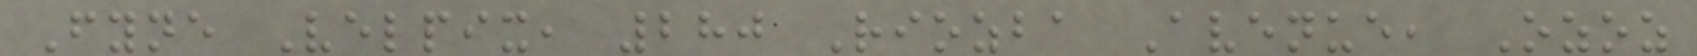Fyne Velpix, 280 Riozba Avenue, Ozoz
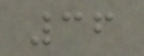36
